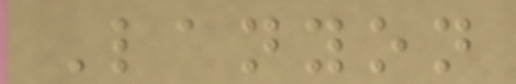Lanyon
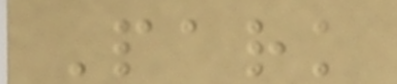Park
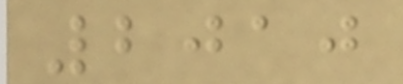2010
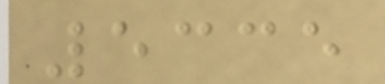5335
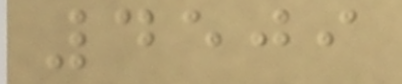4509
